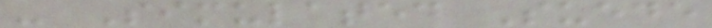- Simulated Suede
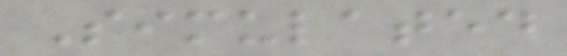Simulated
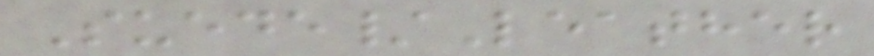Suede/Leather
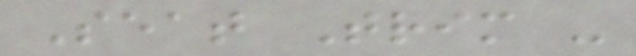Seat Trim -
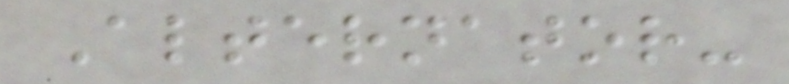Alternator-
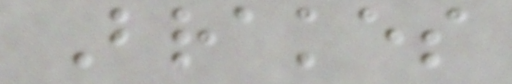Brakes
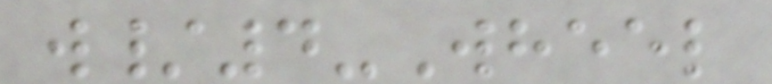w/4-Wheel
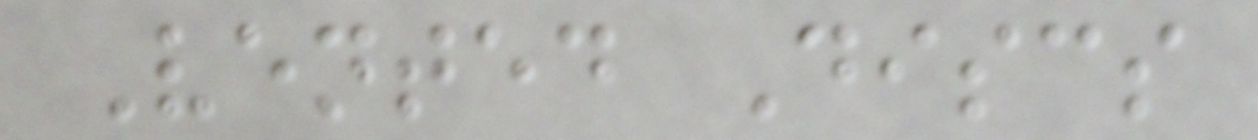Vented Discs
